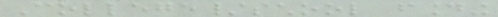College/school founding
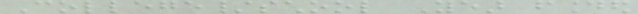College/school Year founded
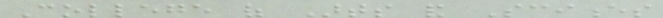College of Arts and Sciences
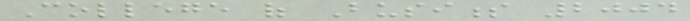College of Business 2004
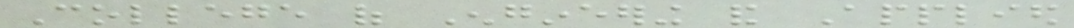College of Engineering and Applied
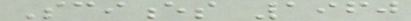Sciences 1960
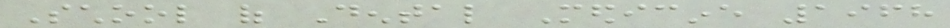School of Dental Medicine 1968
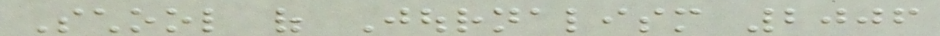School of Journalism 2006
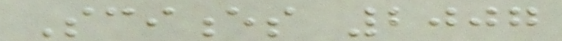Sciences 2007
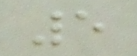5
